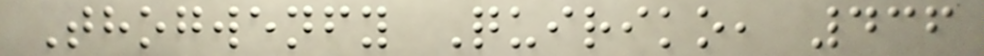Thogwenfy Quiriko, 436
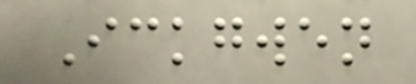Ickgwen
